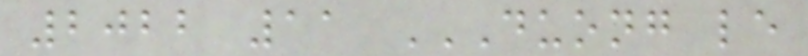2022 11 DUONG LE
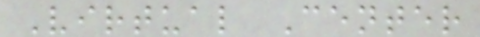Virtual Center
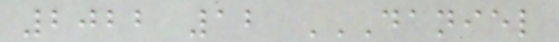2022 12 DANIEL
